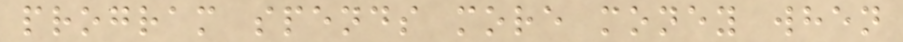program spends more money when
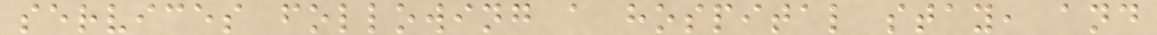services following a hospital stay, and
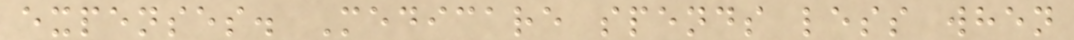expenses. Medicare spends less when
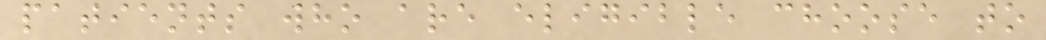patients who are eligible choose to
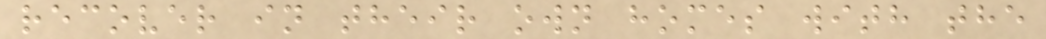recover in their own homes with the
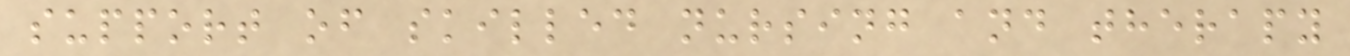support of skilled nursing and therapy
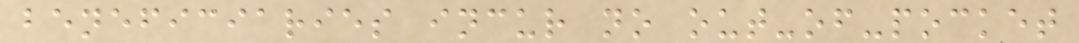beneficiaries incur no out-of-pocket
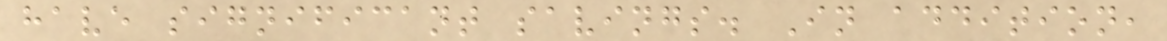have significant savings. In addition,
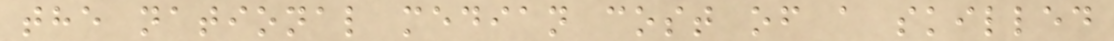the national median cost of a skilled
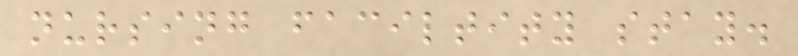nursing faciltity stay.
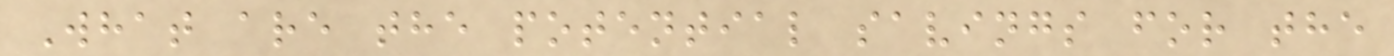What are the potential savings for the
